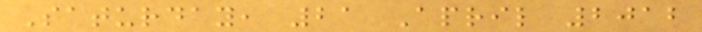Saturday, 21 April 2012
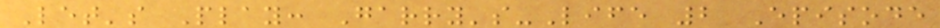Let's Play: Garry's-Life 2 Episode
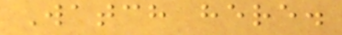Watch here.
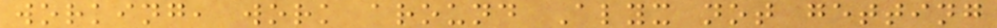working, work around Alyx not getting
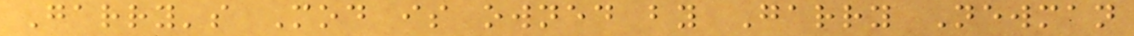Garry's Mod is owned by Garry Newman
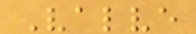Valve
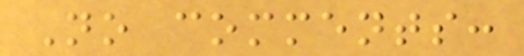No comments:
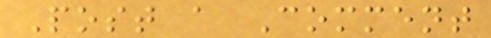Post a Comment
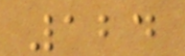124
